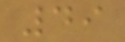49
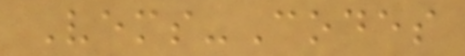Vems-Codes
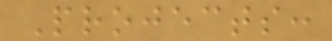Projects:
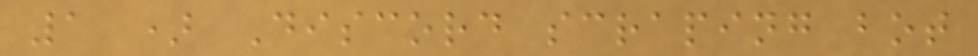1 ) Discord scraping bot
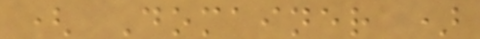( Domainer )
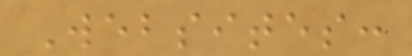Websites:
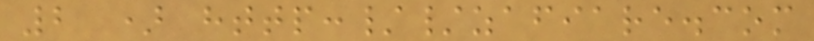2 ) http://zafiare.com
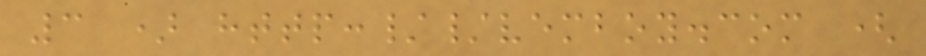3 ) http://vemboy.com (
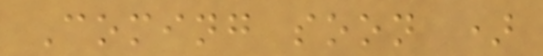Coming soon )
